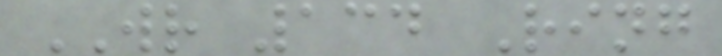WR 134 Ring
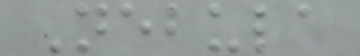Nebula
